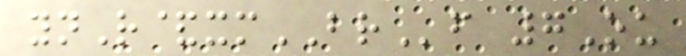ynR&xmBRf 7Ou
